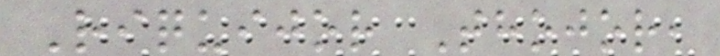Riquijor Thojor,
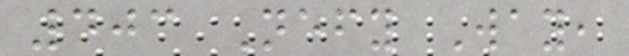403 Nefy Way,
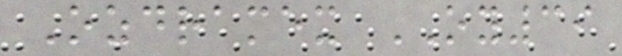Ozdramex OY39
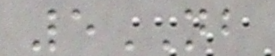5NB
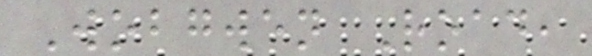Wobgwen Road,
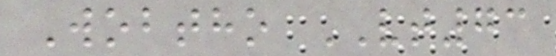Wobtho VT73
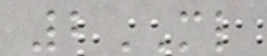2ML
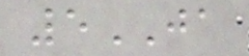5JA
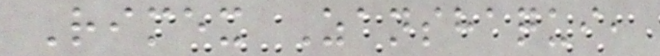Rimex Zanshaqui,
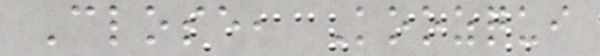Close, Koozqui
